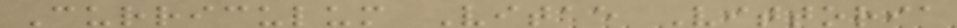Curriculum Vitae Vittoria
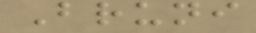Bruni
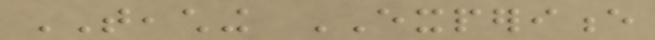TEACHING EXPERIENCE
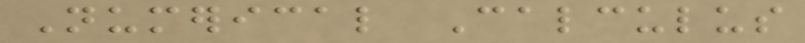Numerical Calculus
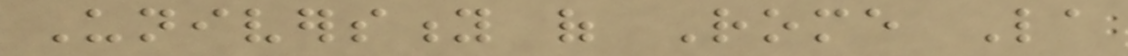University of Rome La
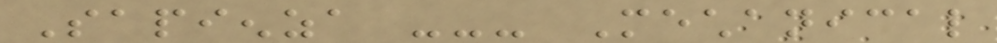Sapienza --- Mechanical
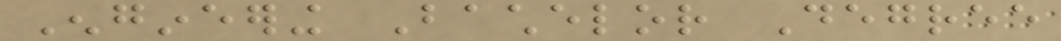Engineering Bachelor Degree
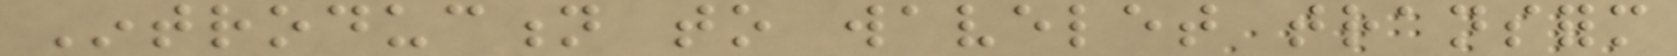Introduction to wavelet transform
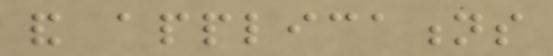and applications
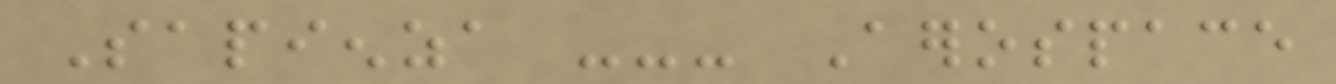Sapienza --- Aerospace
